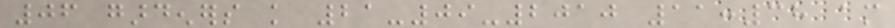06 gardeners knowledge 21-09-2010 11:38 am
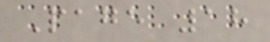Page 18
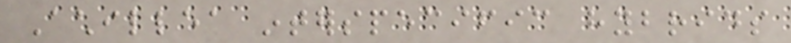Achillea interspecific hybrids
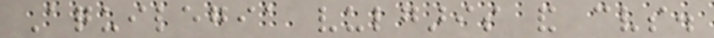Aquilegia vulgaris and cvs.
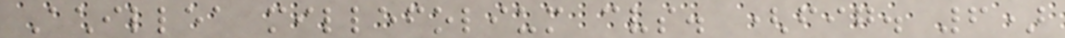Achillea millefolium cvs. (fig. 6)
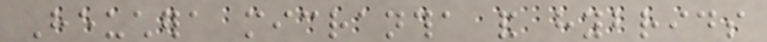Heuchera micrantha and hybrids
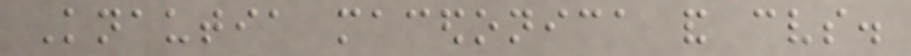Knautia macedonica and cvs.
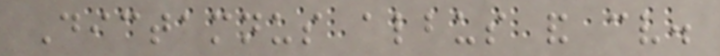Dictamnus albus and cv.
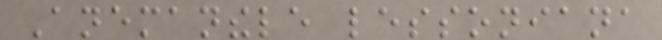Anemanthele lessoniana
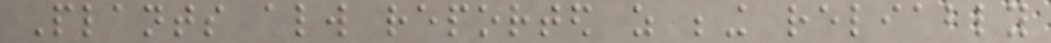Plants always reported as being reliably
